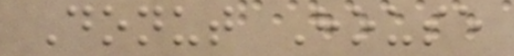Donut House
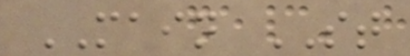MAIN ST
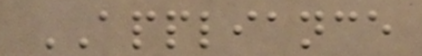APPLIANCE
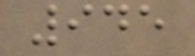945
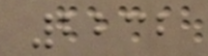2232
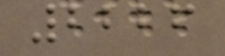2226
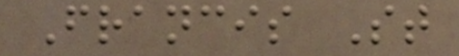Francis St
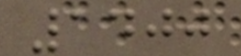1400
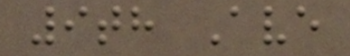9th Ave
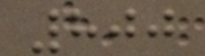800
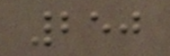250
